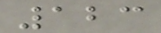123
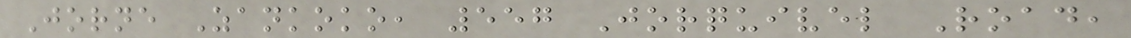Jorne Zankoko, 557 Jorquivel Road,
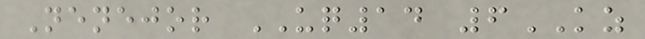Nenejor UQ14 6KZ
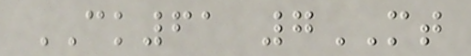CK61 7MT
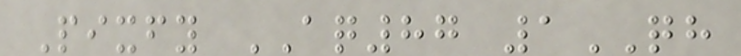Pixfy AQ87 1QH
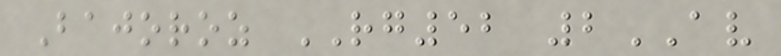Bajoroz RG52 2AV
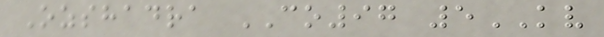Ozshadra CO97 5KV
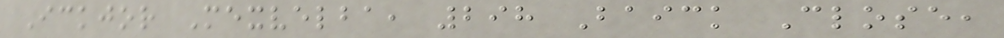Ickjor Mexvelba, 298 Baick Close,
